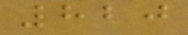820
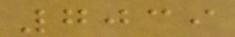7039
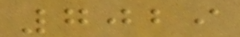7029
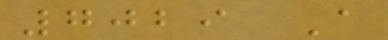7029 A
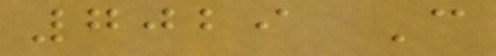7029 C
